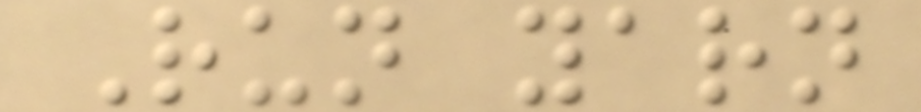Run yarn
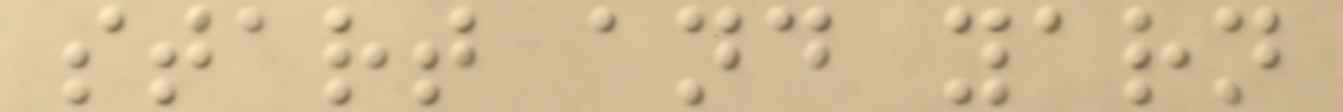start and yarn
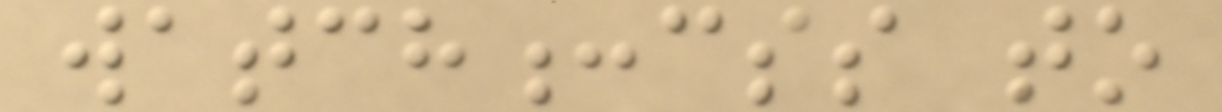watch:css to
